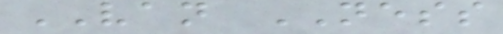VAN NESS
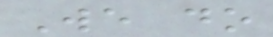We do
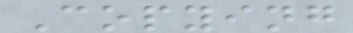Copying
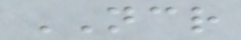NCR
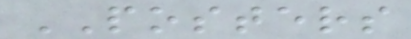POSTERS
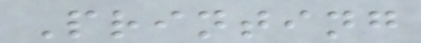Printing
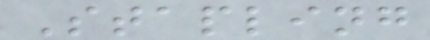Stapling
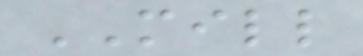MILL
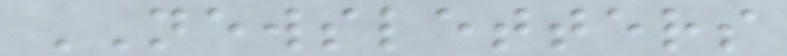NEWSLETTERS
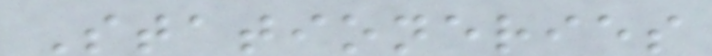Stationeries
